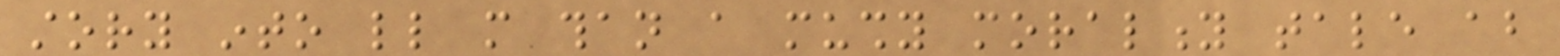story into little more than a mushy morality tale about
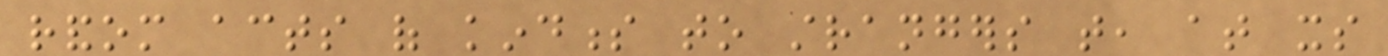random acts of kindness to strangers that, at its
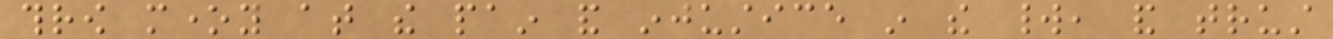throw money at the pain and injustice in the world, and trust
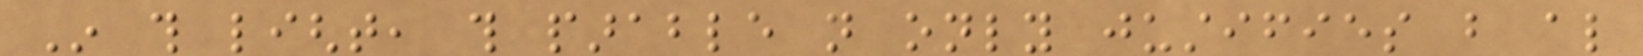In this light, this parable not only justifies but also
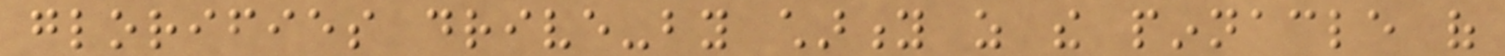glorifies drive-by charity as the pinnacle of
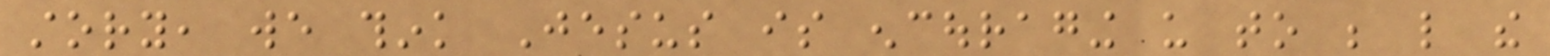story, we think Jesus is encouraging us to be like the
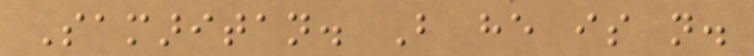Samaritan. But he is not.
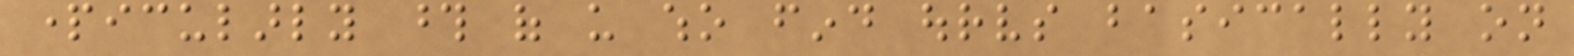particularly those of us who find ourselves basically on
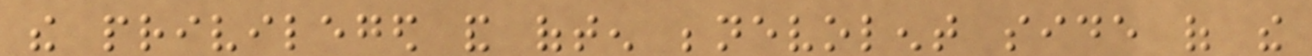the privileged and often benevolent side of the
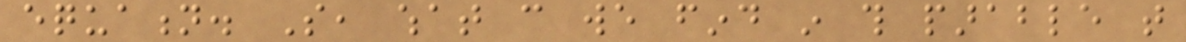equation. So, what can we find in this parable that
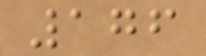176
